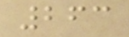263
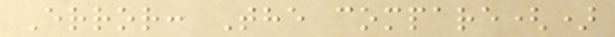Error: The compare()
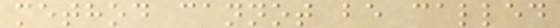method cannot be called
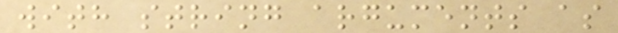with string arguments as
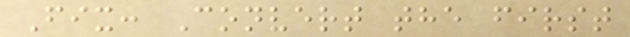Fix: Convert the first
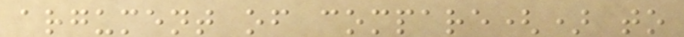argument of compare() to
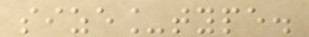size_type.
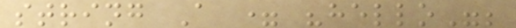string A = "hello";
